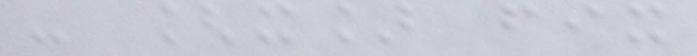- [x] fix
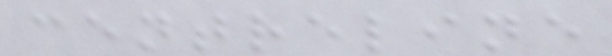centreline
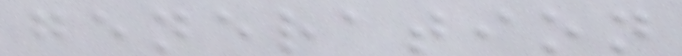generation
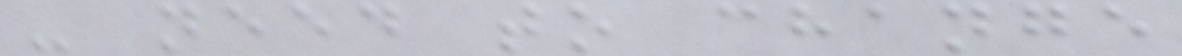- need to change
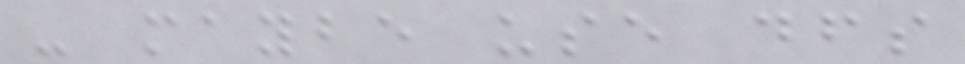- maybe use dfs
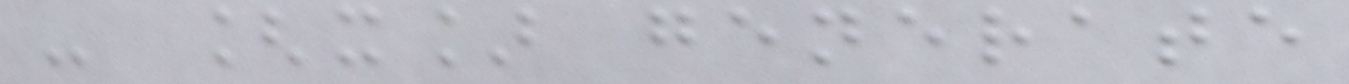- [x] generate
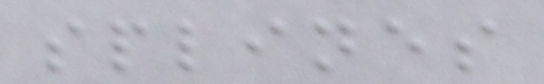splines
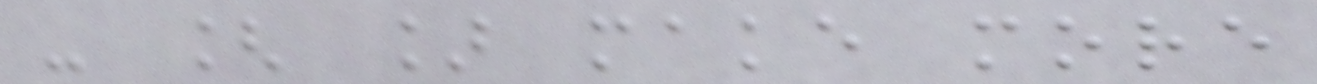- [ ] make more
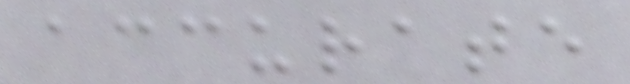accurate
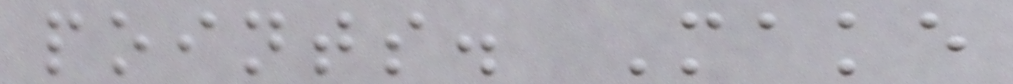points. Make
